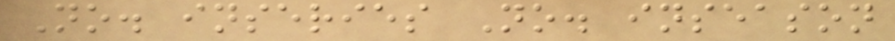No. inseries No. inseason
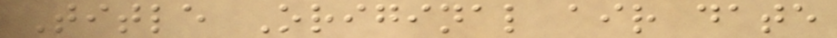Title Original air date
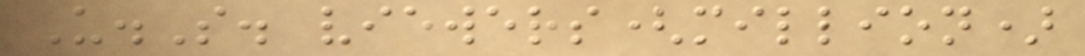U.S. viewers(million)
